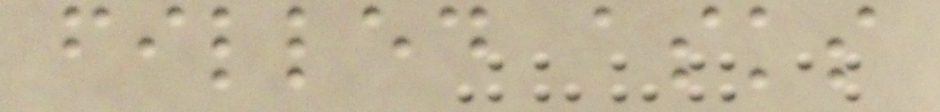filled asks
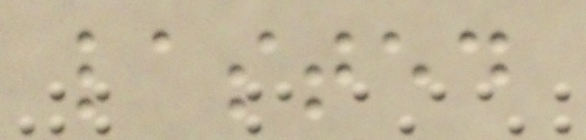lasted
